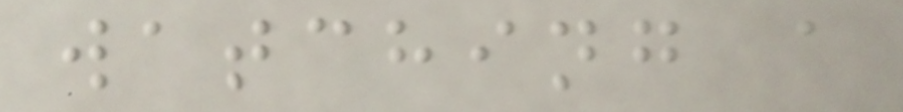watching a
